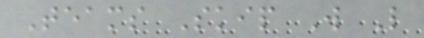Teams Skip W L
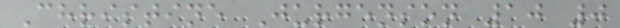Christine Jurgenson 10 0
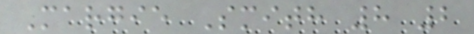Margie Smith 8 2
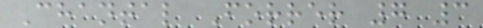Chantal Forrer 7 3
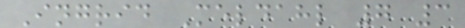Ingrid Meldahl 7 3
